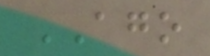AGO
